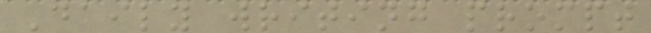Daily writing prompt
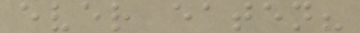ever eaten?
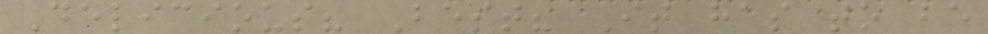Delicious? Best? It has to be
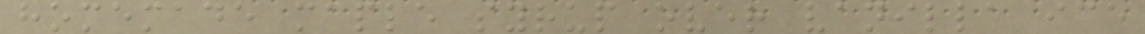homemade maple syrup over vanilla ice
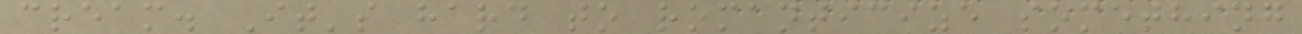cream. It's hard to romanticize something
